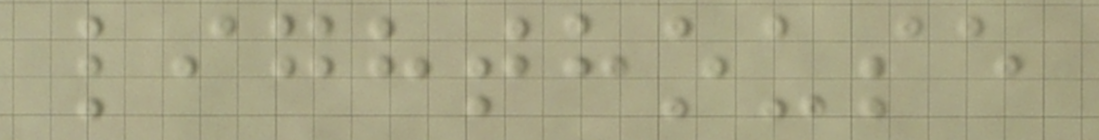lighthouse
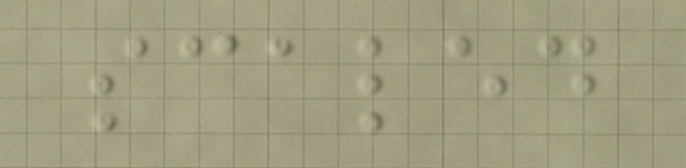scaled
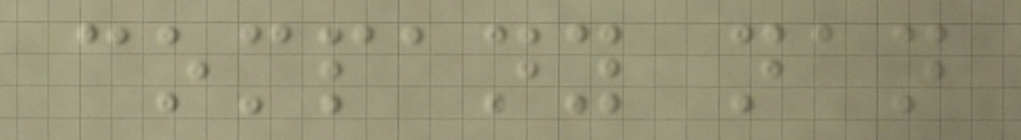company nan
